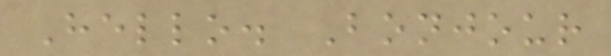Hello. Bonjour
